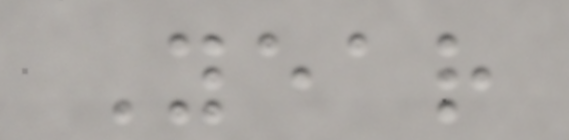Year
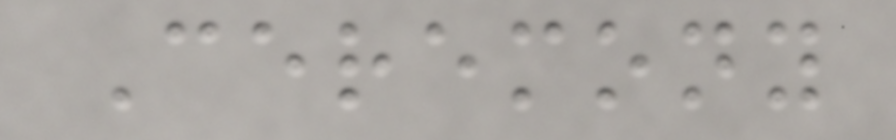Ceremony
